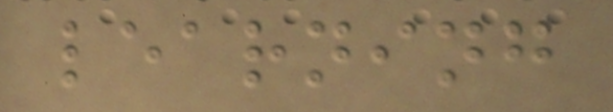learning
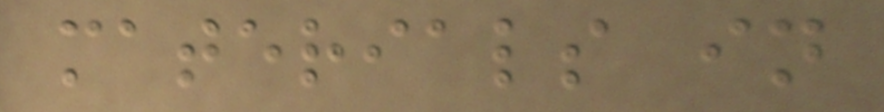materials in
